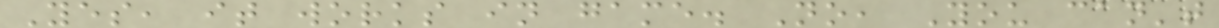Yes, it works in game. No, You can't
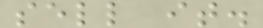sell it.
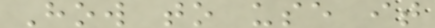How to use it
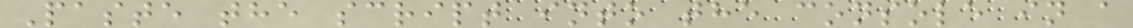Paste the script into the console in a
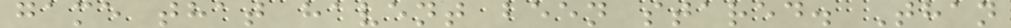game that havent been stared. Than
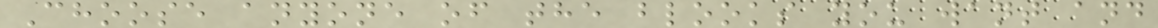Choose anyone of the blooks you want and
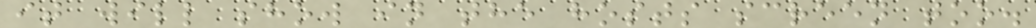it will show in the hosts screen too.
